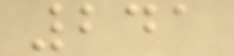241
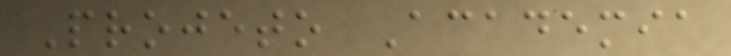Projeto Academia
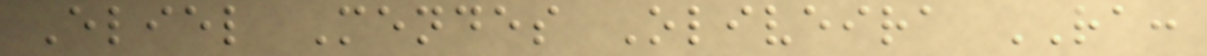Eliel Mendes Oliveira RA:
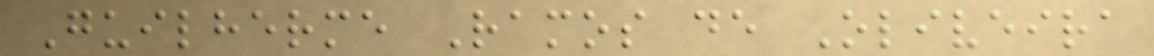Guilherme Ramos de Oliveira
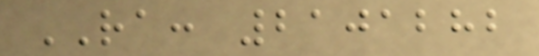RA: 2101282
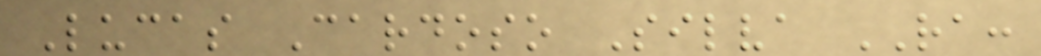Lucas Cardoso Silva RA:
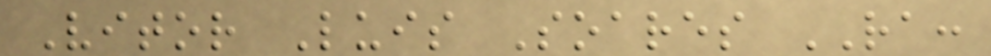Vitor Luis Soares RA:
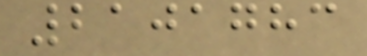2101783
